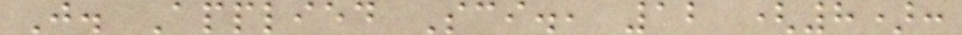J. Applied Sci., 12 (8):
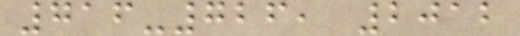716-726, 2012
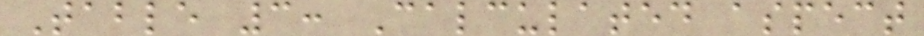Table 3: Calculated aspect
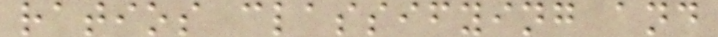ratios classifying and
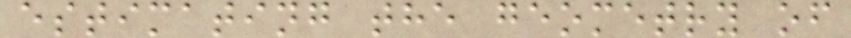estimating the geometry of
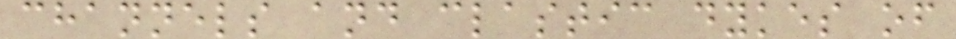channels and clastic dykes of
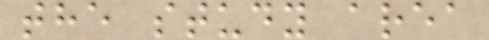the study area
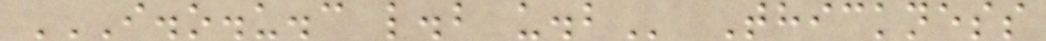I.O.U.C L.B U.B Thickness
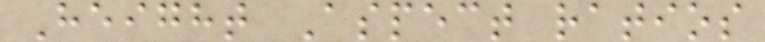Height Aspect ratios
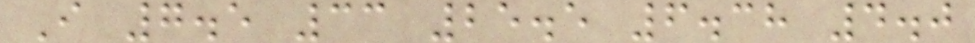I 7.5 33 25.5 6.38 4.0
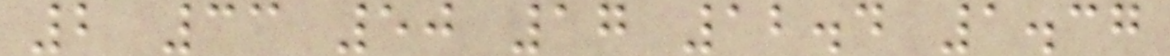2 33 50 17 12.4 1.37
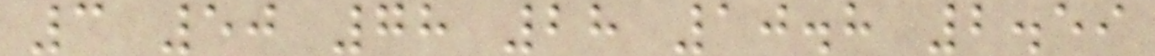3 50 78 28 10.8 2.59
